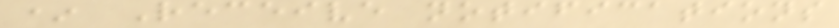* Receive notifications
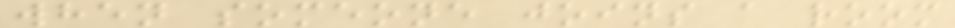when someone joins a room
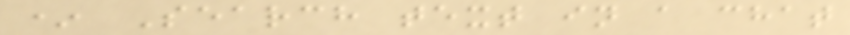* Search text in a chat
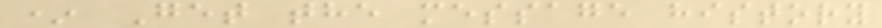* Get the message history
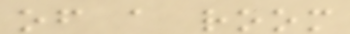of a room
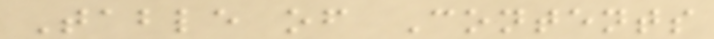Table of Contents
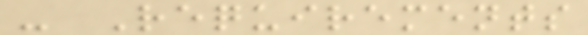- Requirements
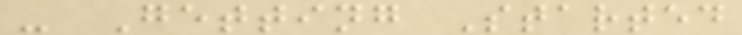- Getting Started
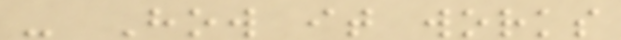- How it works
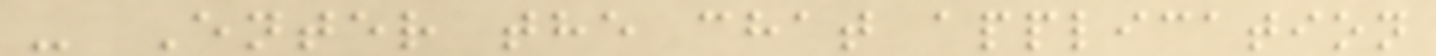- Enter the chat application
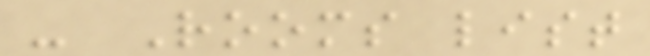- Rooms list
